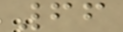66
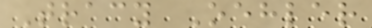Tracy Oehler
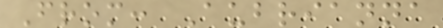From: Aubrianna
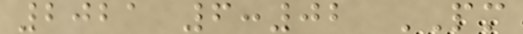2021 6:02 PM
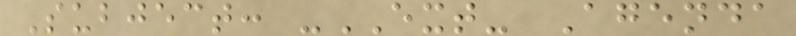Subject: -EXT- Agenda
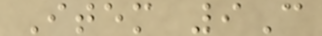Item 9C
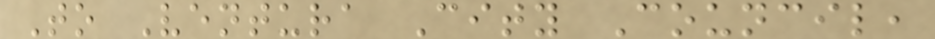To Ventura City Council,
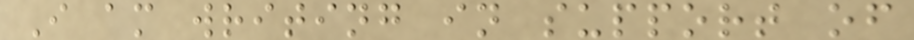I am writing in support of
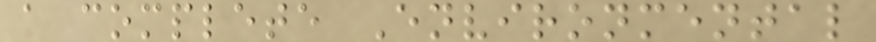a complete Environmental
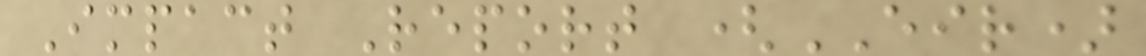Impact Report (EIR)
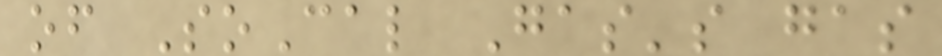of SoCal Gas's gas
